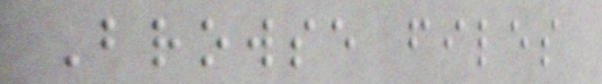Browse files
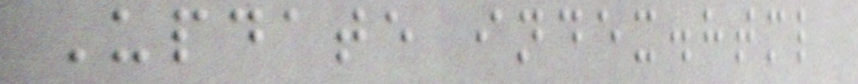Update index.html
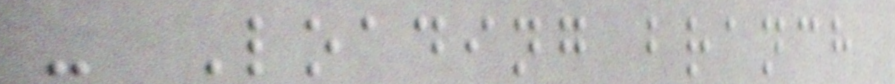- Loading branch
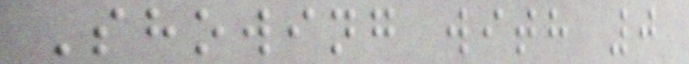Showing with 0
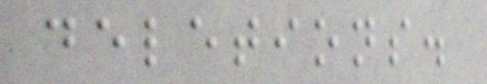deletions.
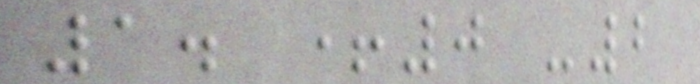1. +0 -2
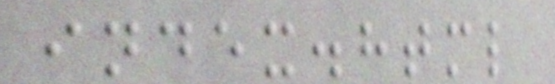index.html
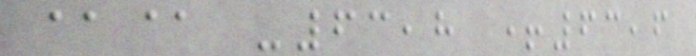@@ -63,8 +63,6
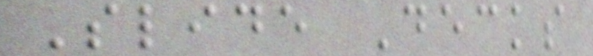Slide Decks
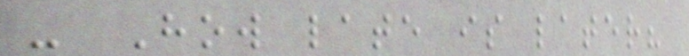- How late is later?
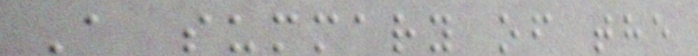A summary of the
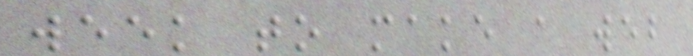week to make a web
